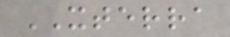XTERRA
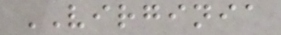VIRGINIA
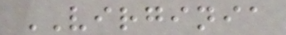VIRGINIA
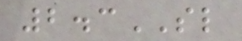2.3SL
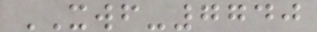XWF-7740
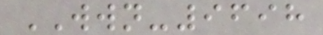WWN-9698
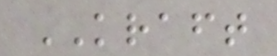KRAFT
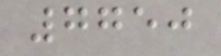7750
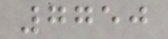7750
